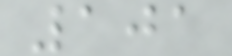101
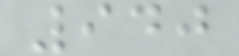940
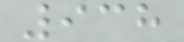938
